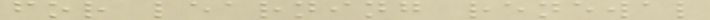for learning renewal
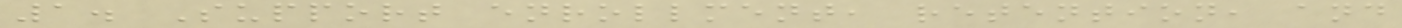1. Support enrollment, retention, and
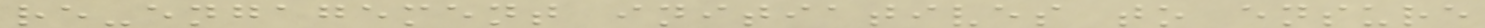re-engagement initiatives to ensure
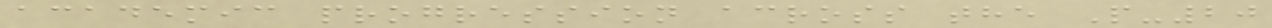academic progression across the P-20
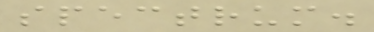spectrum.
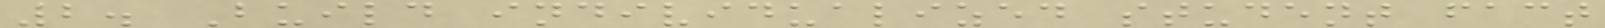2. Build individualized student fact
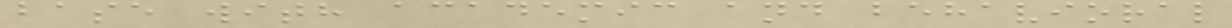base with academic and behavioral
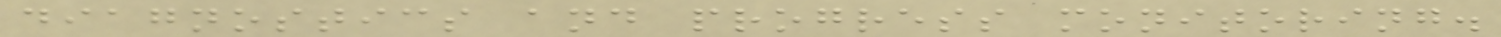diagnostics and progress monitoring.
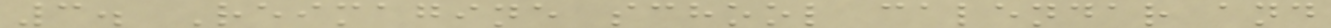3. Reimagine school calendar and
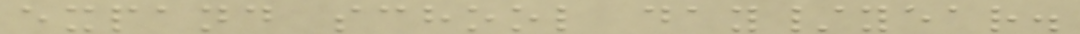expand school day/year.
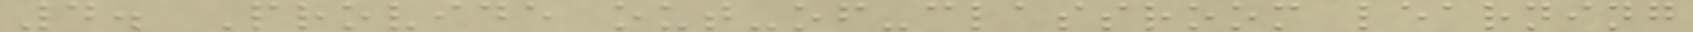4. Provide out-of-classroom learning
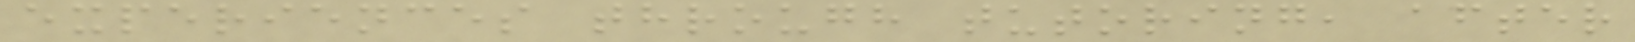experiences through tutoring, after
